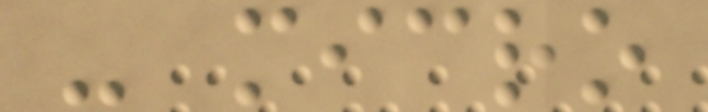- micro
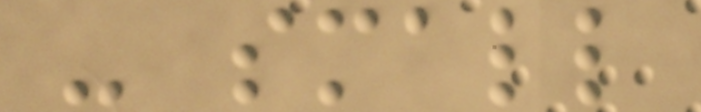- small
